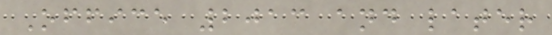Office 2013 and later
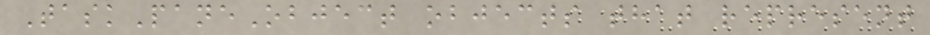TaskPaneObject objects that represent
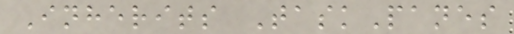Inherits TaskPanes
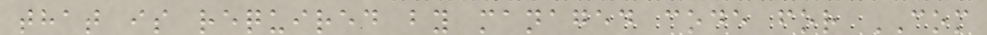that is required by managed code for COM
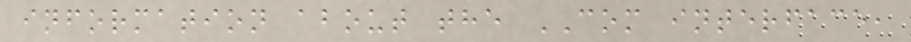information about the COM interface,
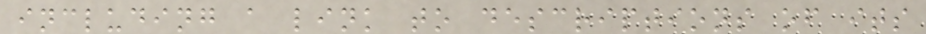including a link to descriptions of its
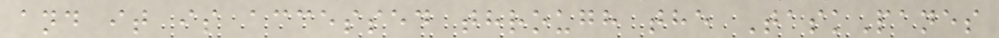and it is accessed through the TaskPanes
